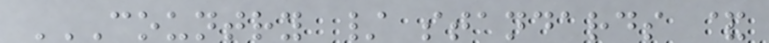COUNTRY / STANDARDS &
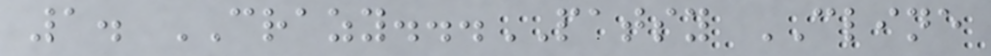1. CRAZY...PATSY CLINE
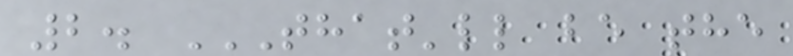2. THAT'LL BE THE
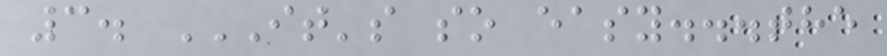3. IT'S SO EASY...THE
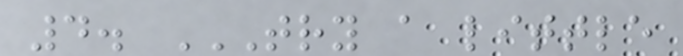4. TRY A LITTLE
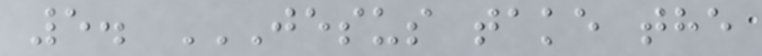5. JESUS TAKE THE
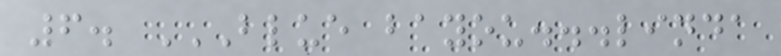6. BLUE BAYOU...LINDA
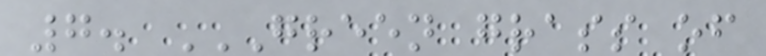7. GREEN GRASS OF
